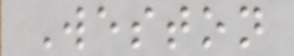Weston
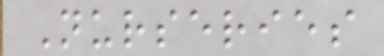Nurseries
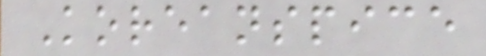Koreanspice
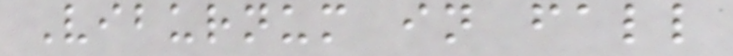Viburnum in fall
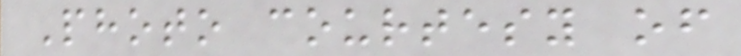Photo courtesy of
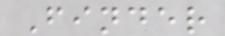Finder
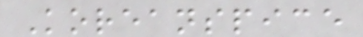Koreanspice
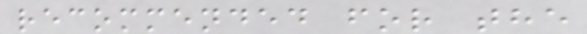recommended for the
